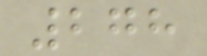278
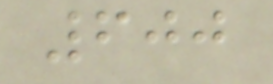600
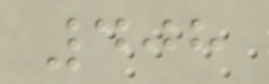408
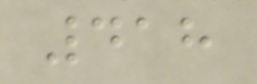418
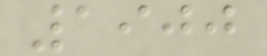1900
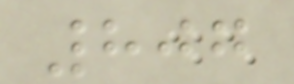807
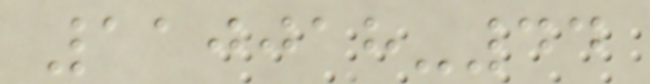110018-44
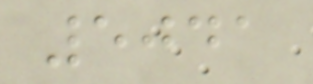5041
